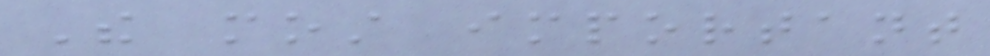The most important
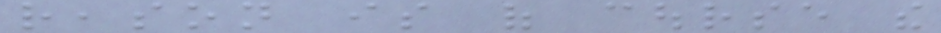reason is of course the
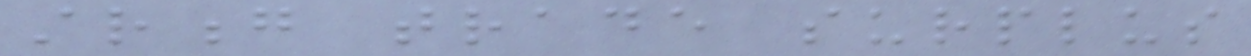strong trade surplus
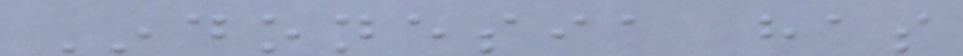Indonesia has
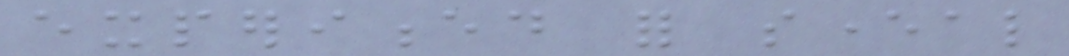experienced for several
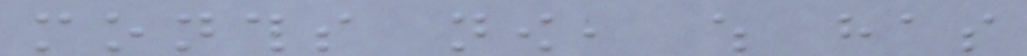months now, which has
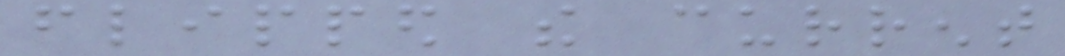flipped the current
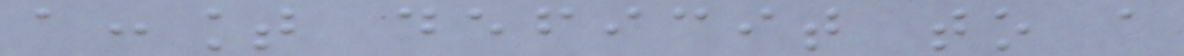account deficit to a
